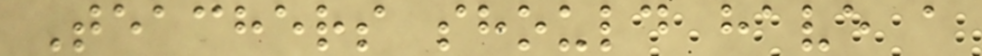Teachers should have a
